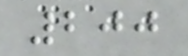200
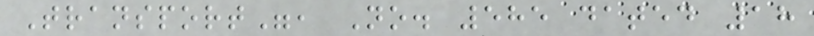Transport", No. 585 dated 18
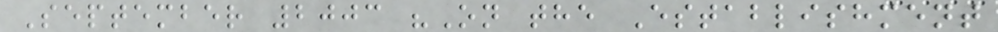September 2003 "On the Establishment
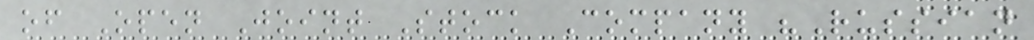of Open Joint Stock Company "Russian
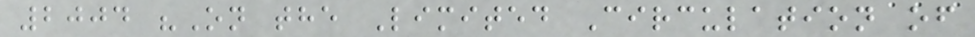2004 "On the Limited Circulation of
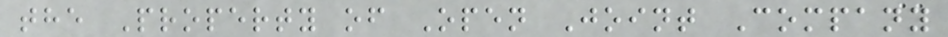the Property of Open Joint Company
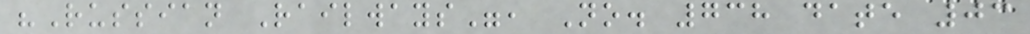"Russian Railways", No. 738 date 03
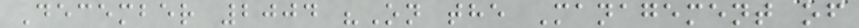December 2004 "On the Management of
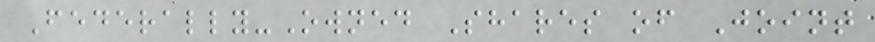Federally-Owned Shares of Joint
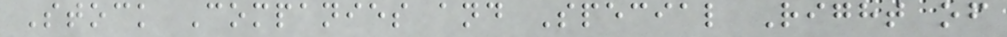Stock Companies and Special Right of
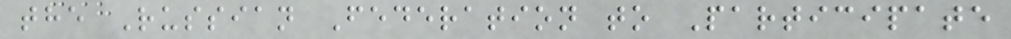the Russian Federation to Participate
